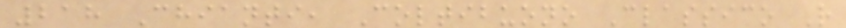218 Chianti, Coltibuono Classico R
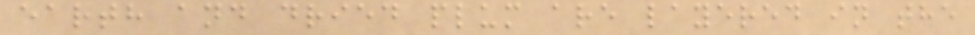earth and dried plum are layered in the
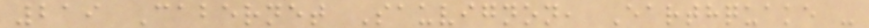219 Cabernet Sauvignon, Earthquake -
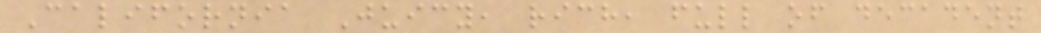California Juicy, rich, full of decadent
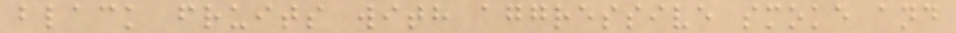black fruits with aggressive smoke and
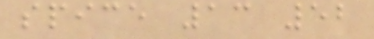spice 13 52
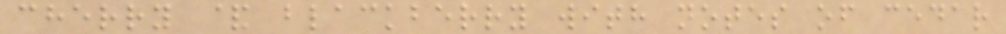cherry & blackberry with notes of cedar
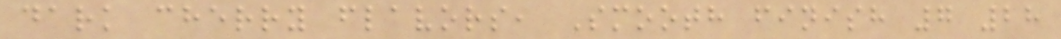dark cherry flavors, Smooth finish 7 28
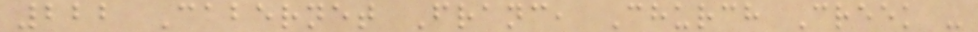222 Cabernet Franc, Church Creek -
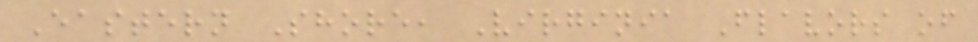Eastern Shore, Virginia Flavors of
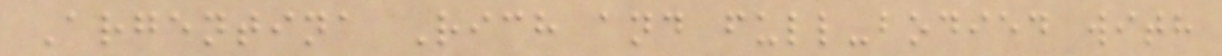Argentina Rich and full-bodied with
